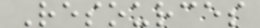Resources
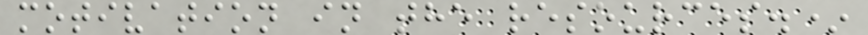motivation in the resources.*
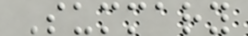Summary
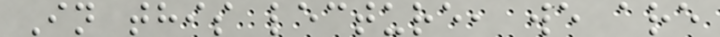In this lecture, we are
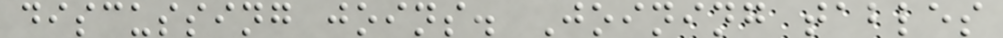discussing joins. Joining tables
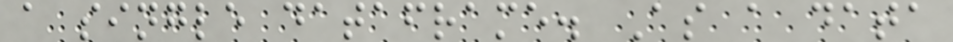a single dataframe. As a data
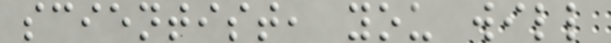scientist, you will
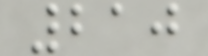210
